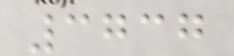3737
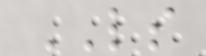LS
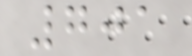701
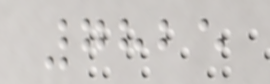7825
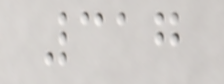317
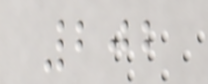202
